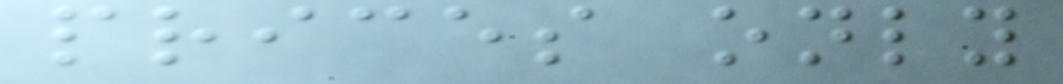prices only
